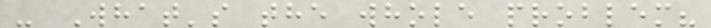- What's the whole problem?
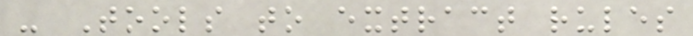- Tools to extract rules
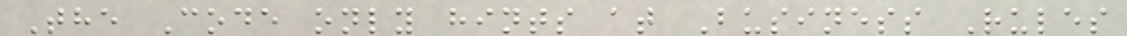The Code only hints at Business Rules
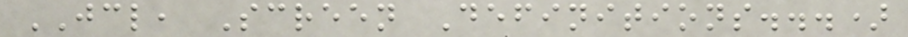JCL, Screen Definitions...)
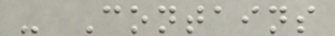- Contains
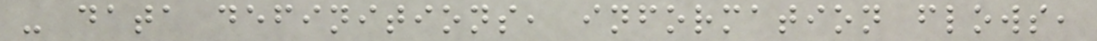- data definitions, information flows,
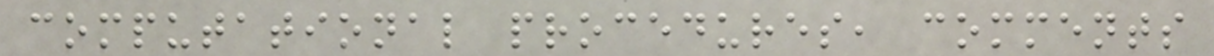computational procedures, comments
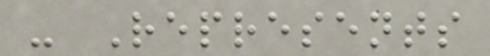- Represents
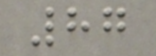87
